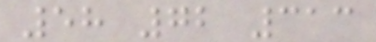58 72 313
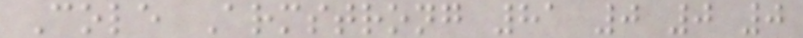Cole Armstrong 81 0 0 0
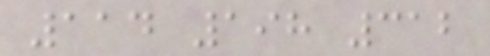114 198 312
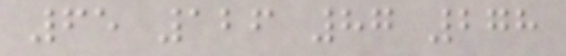65 126 87 278
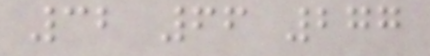32 66 277
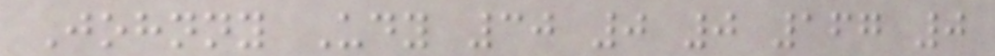Johnny Udy 30 0 0 167 0
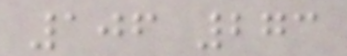106 273
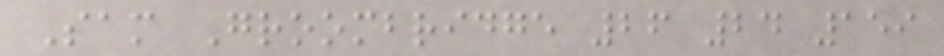Sam Groombridge 26 24 159
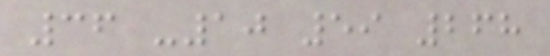36 -10 59 268
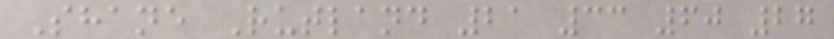Shane Rutland 21 33 60 27
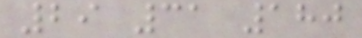29 31 180
